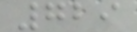729
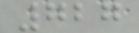727
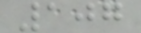107
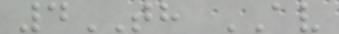4TH AV
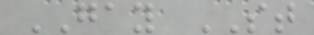GAY ST
